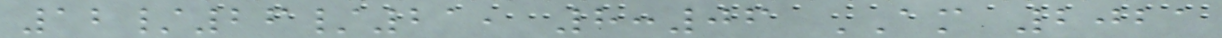12/26/21, 8:06 AM 2021
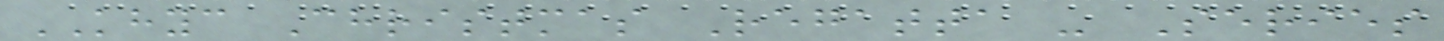KHYC Christmas Regatta - Series
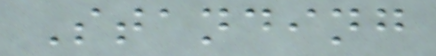Standing
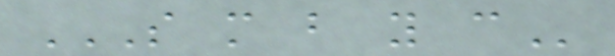S M B Y C
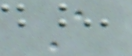A
